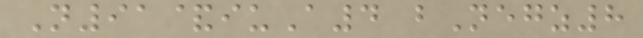N91&iuA4 bNegz8
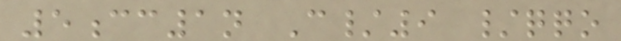5cc1n C/9 /qqo
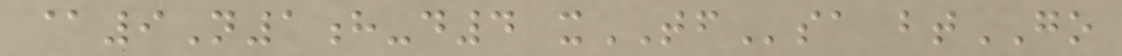@9N1h-d4 xTFsa btGO
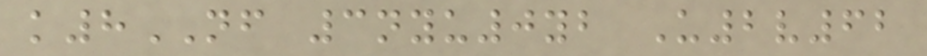k8NF 3nyu0yb U2v62
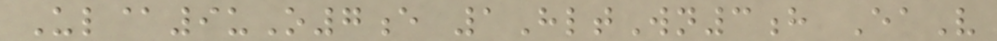Ul@9uO7e 1HltWn3h EaV
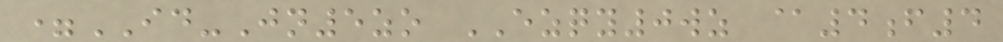=ID-Jn5zo EZQY0wz @4f4
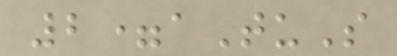2=aTuS
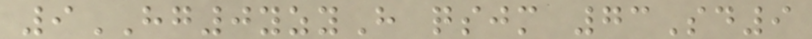9HG0yzyH qsjm 73Sd9
